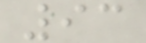93
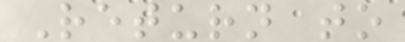Return to
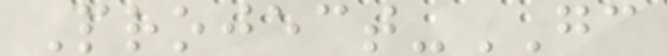Project-GC
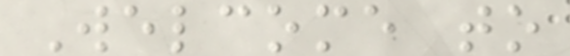Welcome to
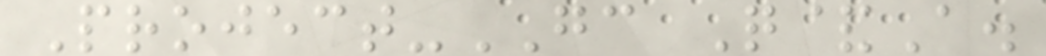Project-GC Q&A.
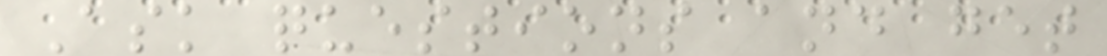Ask questions and get
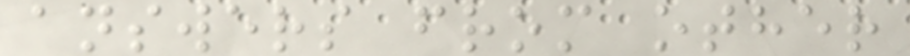answers from other
